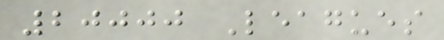20000 Leagues
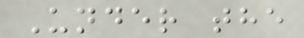Under the
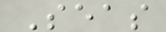Seas
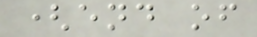(end of
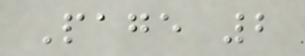Page 2
